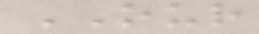OUR
